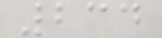234
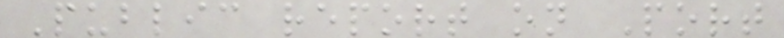Public report on Port
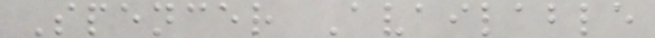Spencer Available
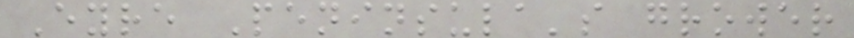Eyre Peninsula's grower
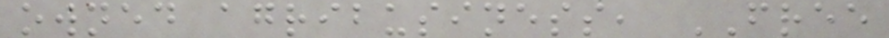owned agribusiness, FREE
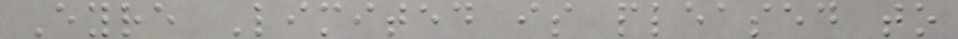Eyre Limited is pleased to
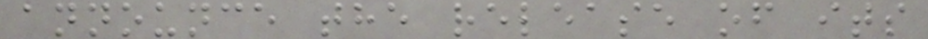announce the release of its
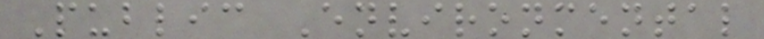Public Environmental
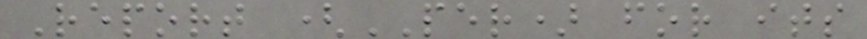Report (PER) for its
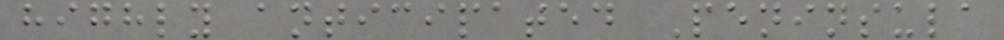highly anticipated Peninsula
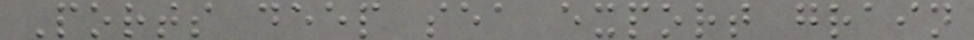Ports deep sea export grain
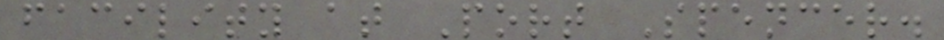facility at Port Spencer.
